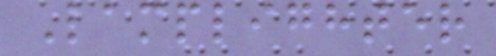Lamplighter
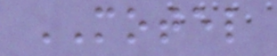MOTEL
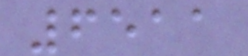6511
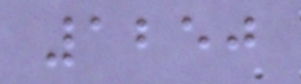1250
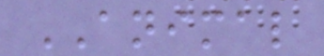ANIMAL
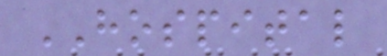HOSPITAL
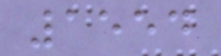1554
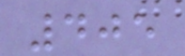405
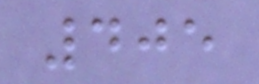405
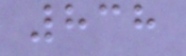838
